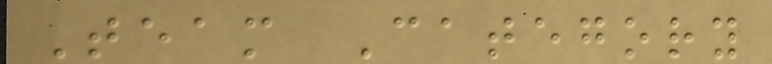Team Category
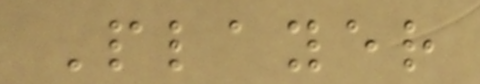Player
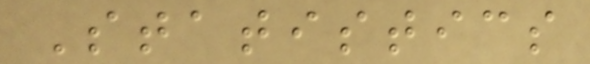Statistics
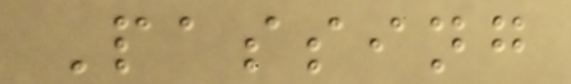Passing
